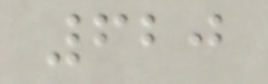620
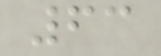63
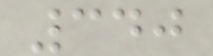340
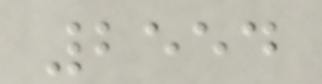2554
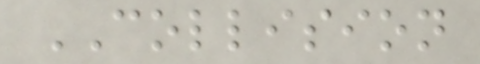COLLISION
